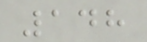148
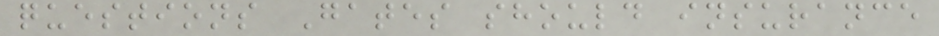questions Gates should insurance
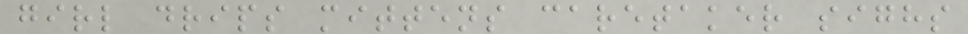girl drips mittens caretaker sighs
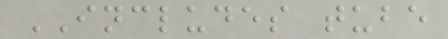INCLUDES tube
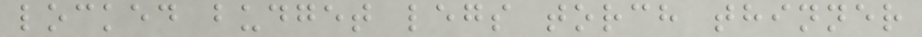locked budget legs torch thinner
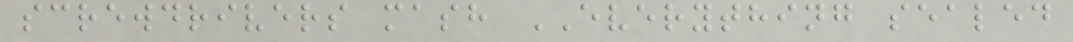screwdrivers mash EVERYTHING sealed
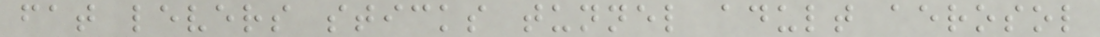fat levers sticks tunnel adult aerosol
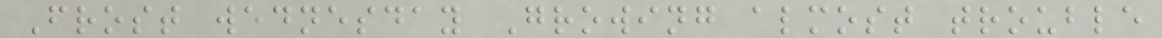Frost wednesday Growing almost trouble
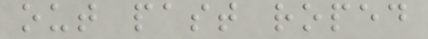out past roped
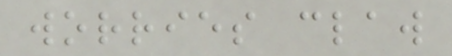worries claw
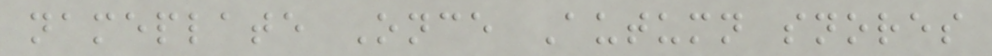nameplate Once Autumn snores
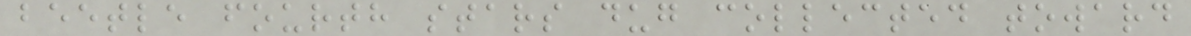beetle fourth stars dug collected toward
